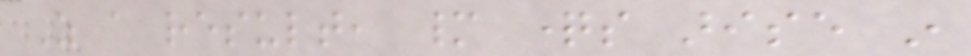As a result, many questions arise in
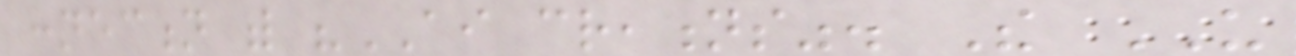connection with "AI creations". The US
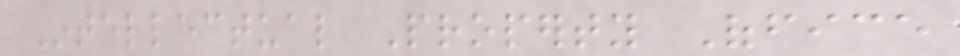Intellectual Property Office
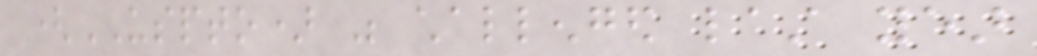(USPTO) was challenged last year
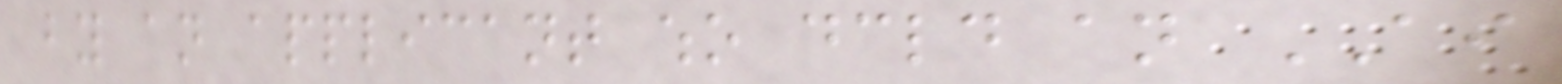by an applicant who declared an AI
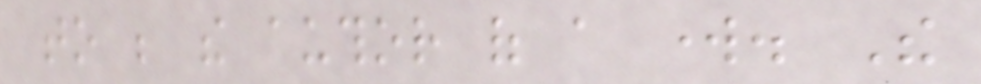to be the author of a work. The
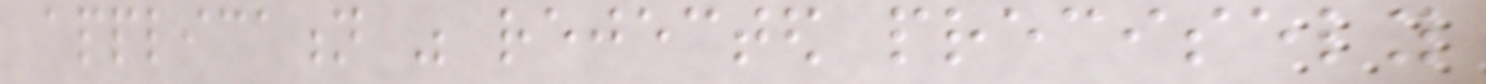application was rejected precisely
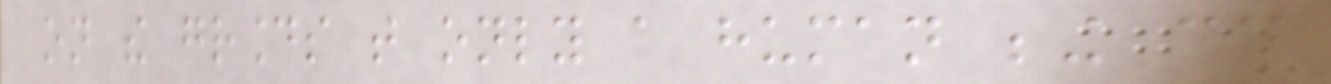on the grounds that only a human being could
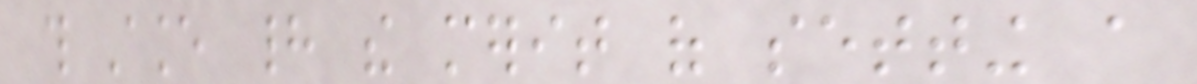this stance had the merit of setting a
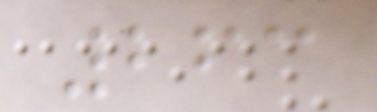263
